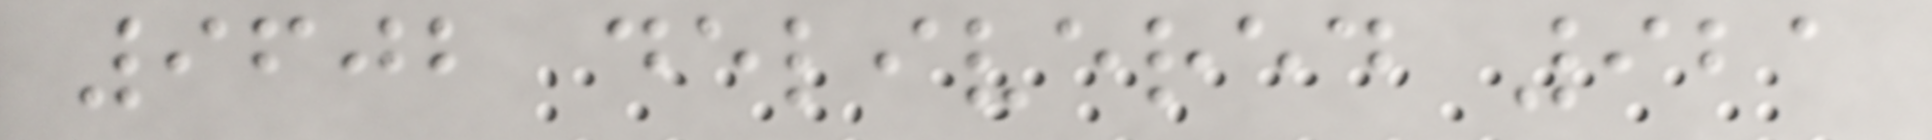9602 delivered 921
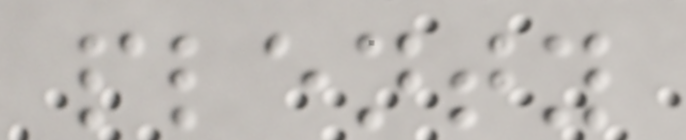plenty
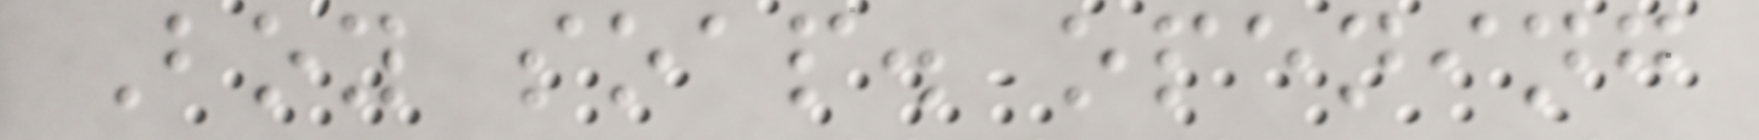Boy soap. opening
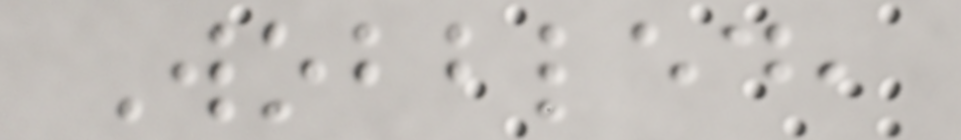Wobbled,
